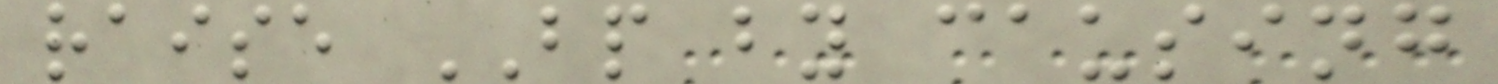raise BP by causing
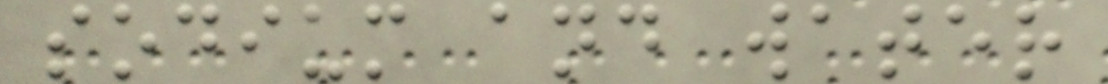sodium and water
